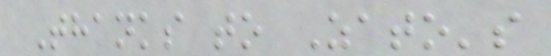Thanks to Zato's
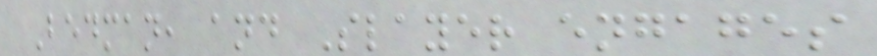Bedman, and Slayer engages
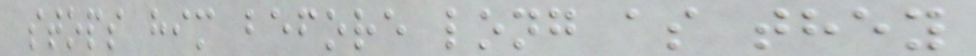stops him before long as they
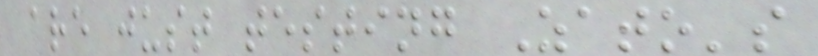are just testing Zato's
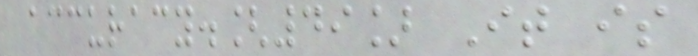accuracy.[49] It is
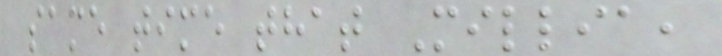same time that Millia,
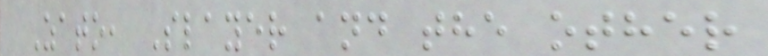Zato, Slayer and the other
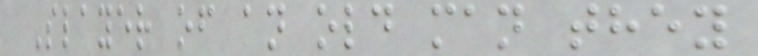Slayer of an old man they
